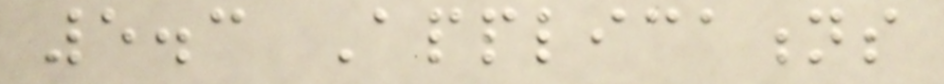5.3 Applications
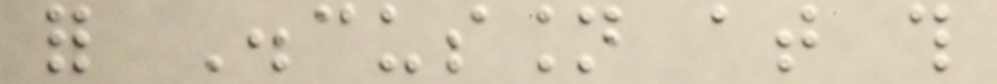for Discussion at this
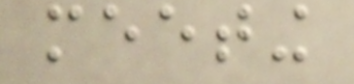meeting
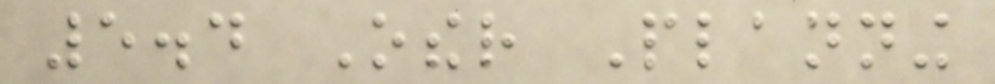5.4 Other Planning
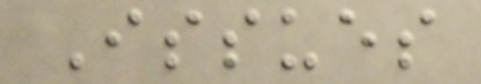Issues
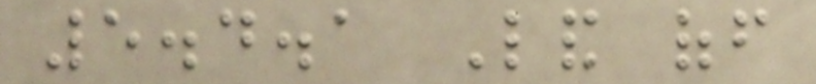5.4.1 Land off
